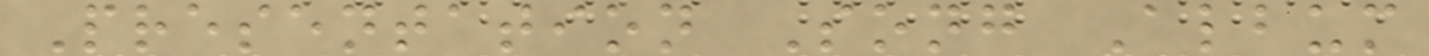Presentation Song Album
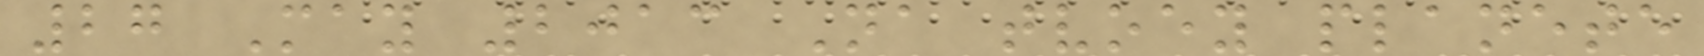27 May 2013 Na tvoey planete
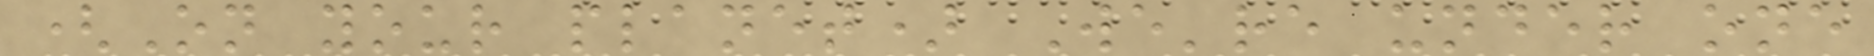(On your planet) We're under one
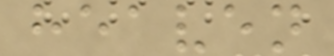heaven
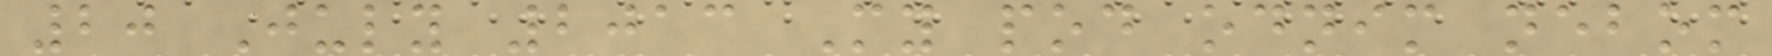20 July 2013 My pod odnim nebom
